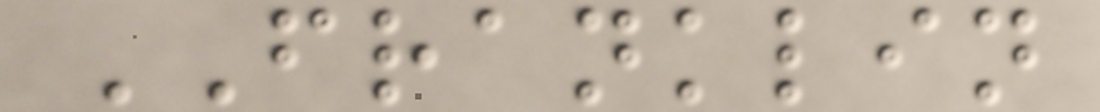FRANKLIN
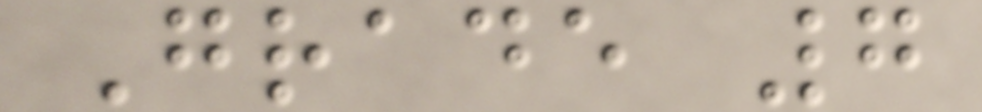Grade 7
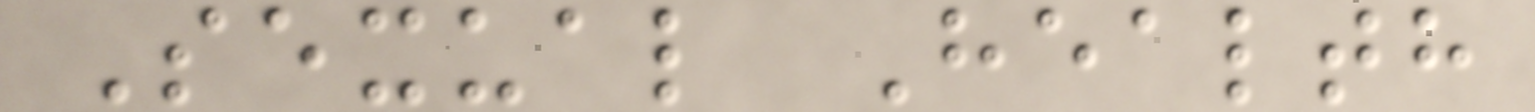Sexual Health
